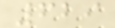629
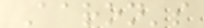Aaron's
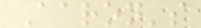Aaron's
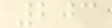203
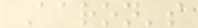Aaron's
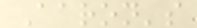Aaron's
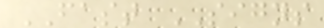FAST SIGNS
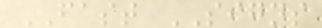FAST SIGNS
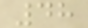48
